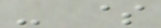- $
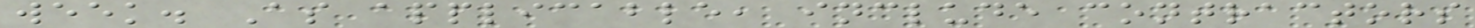week. As applicable, include contractors
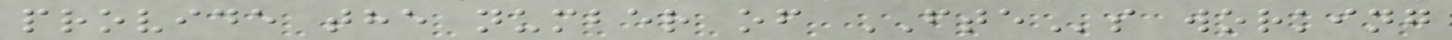provide the number of FTEs working
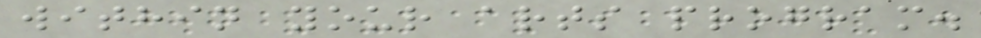within your arts program.
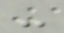-
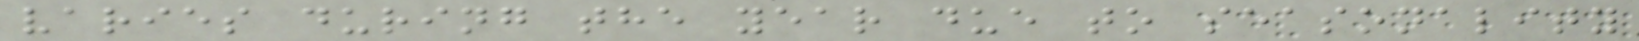varies during the year due to seasonality
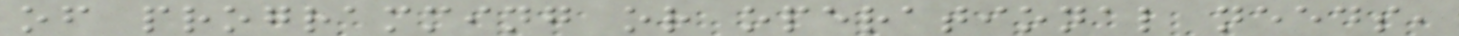of programming or operational needs,
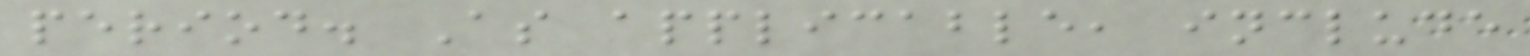period. As applicable, include
